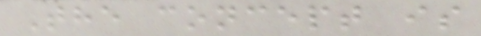The concept is
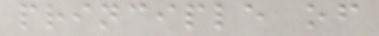principle of
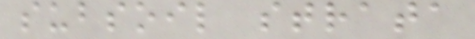subsoil strata
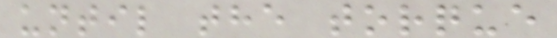until the torque
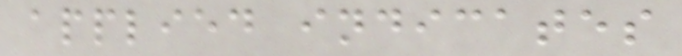applied indicates
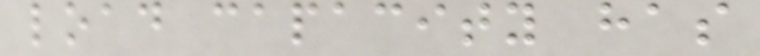load capacity has
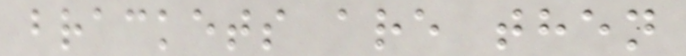brackets are then
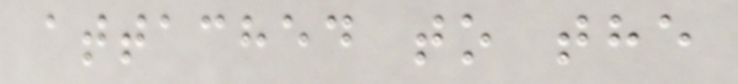attached to the
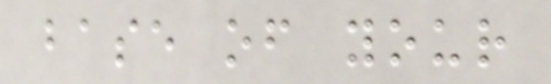base of your
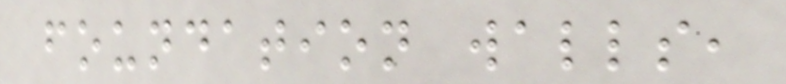foundation walls,
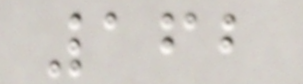162
